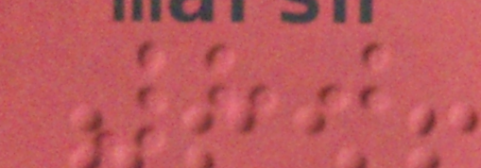80
